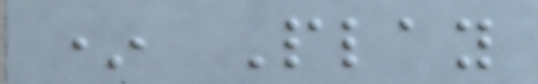* Play
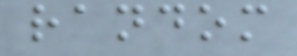random
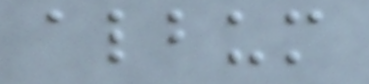album
